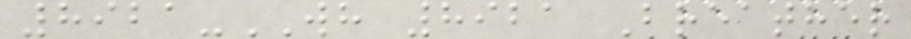8921-WH 8921 Breather
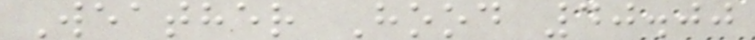Weather Hood 40.00
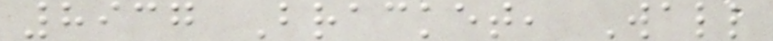8937 Bracket, Wall
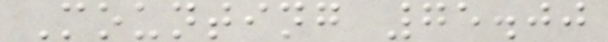Mounting 75.00
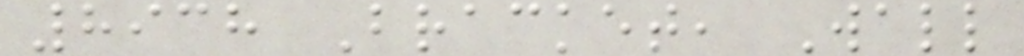8938 Bracket, Wall
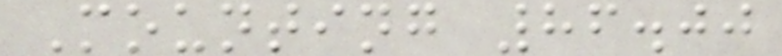Mounting 86.00
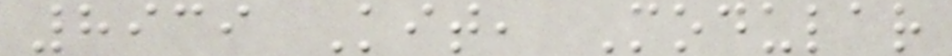8939 Kit, Modular
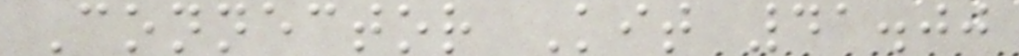Connector Kit 41.00
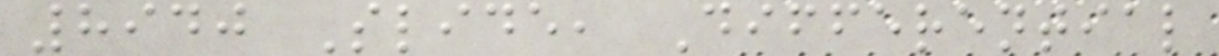8940 Slide, Differential
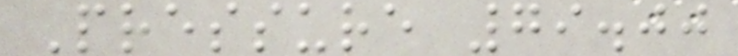Pressure 79.00
